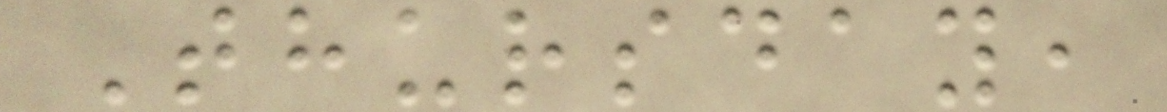Thursday,
